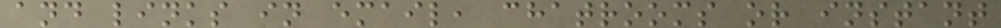and links in email, chatrooms or instant
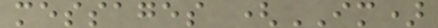messages (IM)
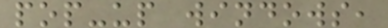pop-up windows,
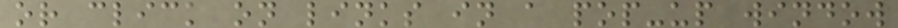or click on links in a pop-up window
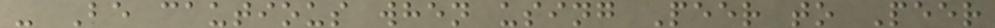- Be cautious when using Peer to Peer
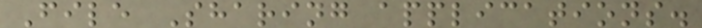File Sharing applications.
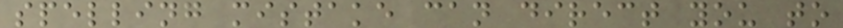spelling mistake can direct you to
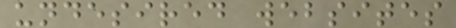undesired websites
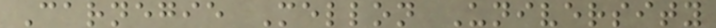Carnegie Mellon University
